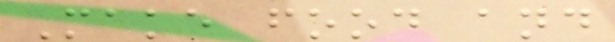Make food and
